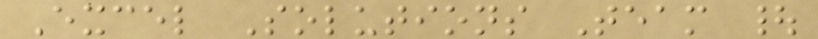Excel Solutions Team |
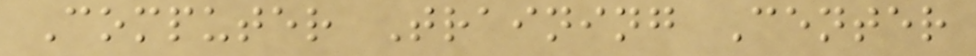Computer Training Center
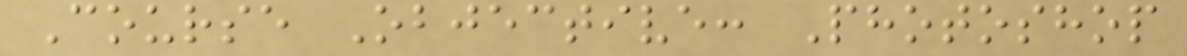Course Objective: Photoshop
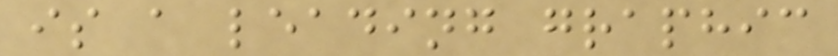is a leading graphic
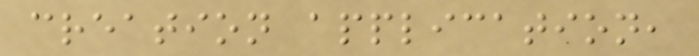creation application,
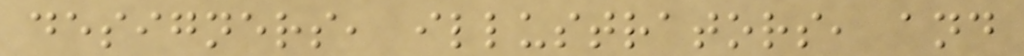designers, illustrators, and
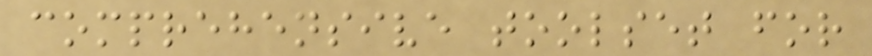comprehensive toolset for
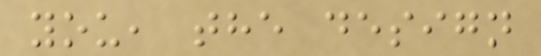you, the design
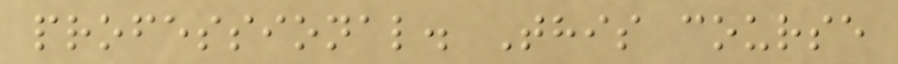professional. This course
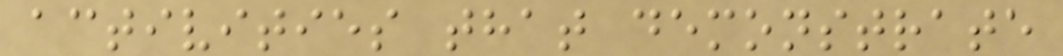activities that demonstrate
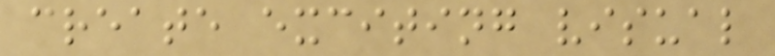create exciting visual
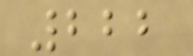222
